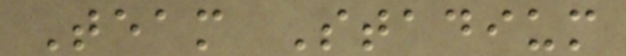Team Stadium
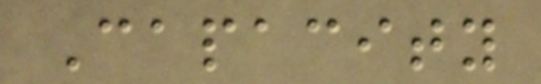Capacity
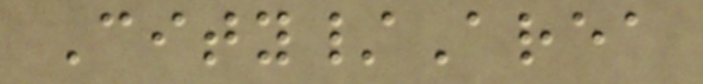City/Area
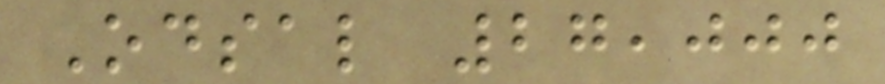Odsal 27,000
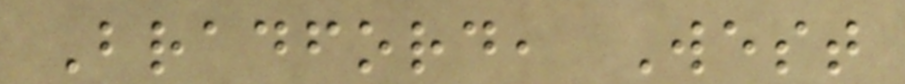Bradford, West
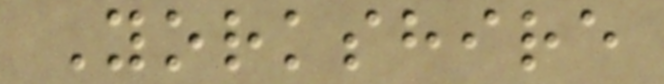Yorkshire
